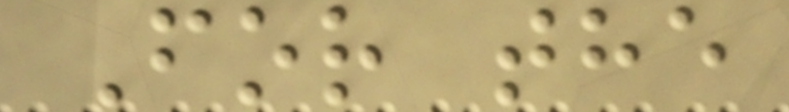For the
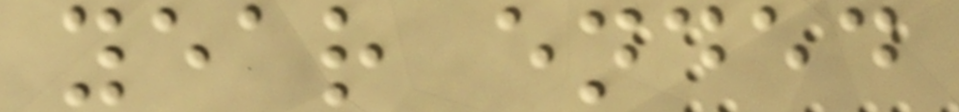year ended
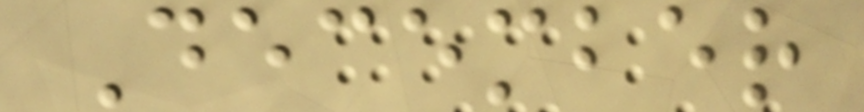December
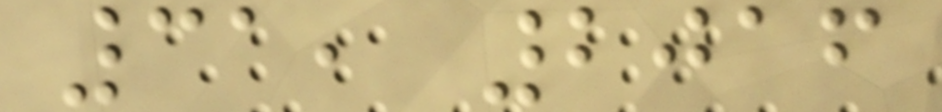31, 2016
